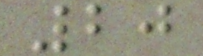20
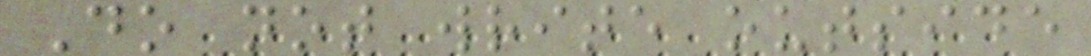Do not write outside
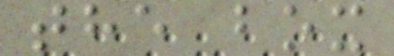the box
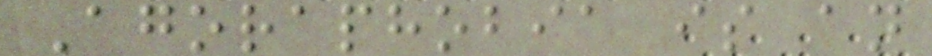Agoraphobia is an
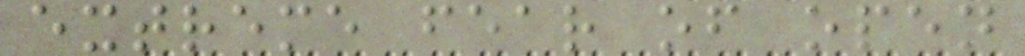extreme fear of open
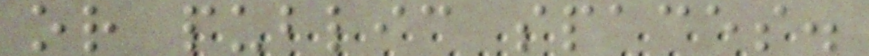or public spaces.
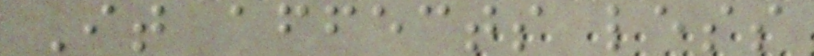It affects less
